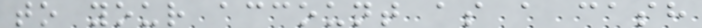to your account as a cash
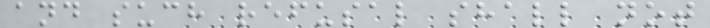and such refusal shall not
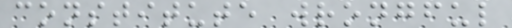constitute wrongful
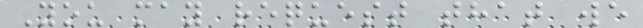You may request that we
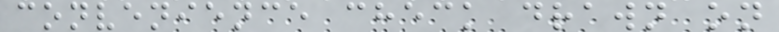convenience check drawn on
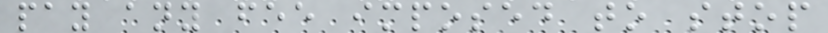pay any fee imposed to stop
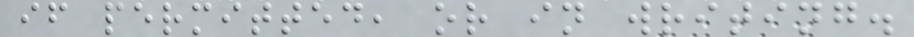if permitted, or in writing.
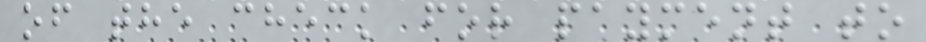of the check for payment to
